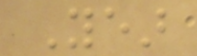Year
